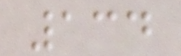134
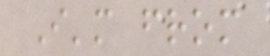I'm from
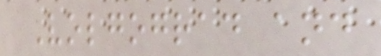Volgograd and
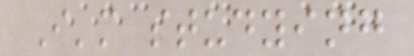I'm studying
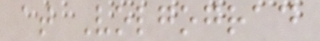at Volgograd
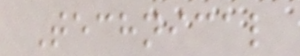Technical
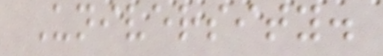University.
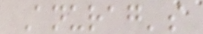Anurag's
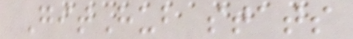GitHub stats
